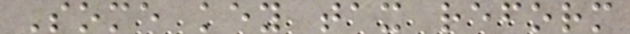Some key tax reform
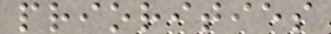priorities
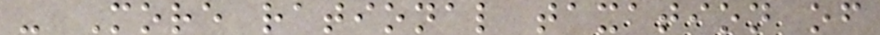- More rational taxation of
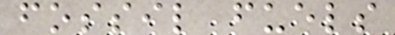fossil fuels
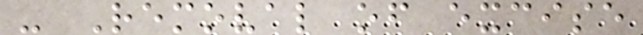- Removal of excise
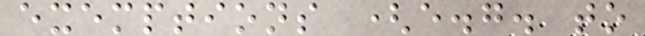exemptions (e.g. to
